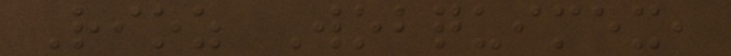Rioz Wobquimex,
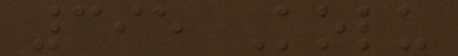395 Kolu
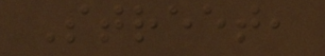Street,
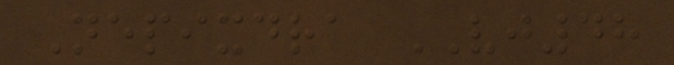Nepixdra VJ48
